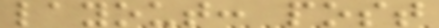layout: post
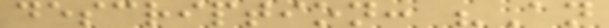description: "An
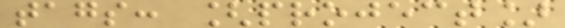tags: [project]
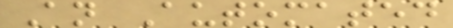An Automated
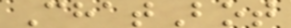ChatBot
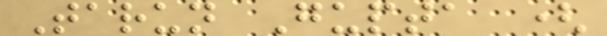Tarun Gupta (
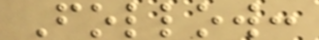Follow:
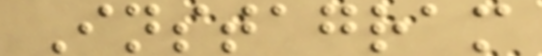Instagram
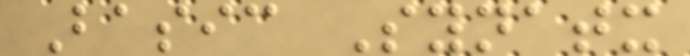Basic Synatx
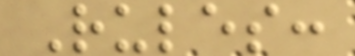Rules:
